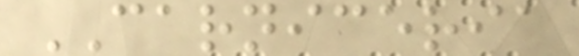CARNICERIA
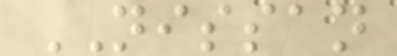NISSAN
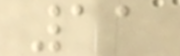11
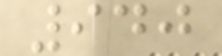940
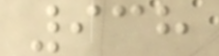938
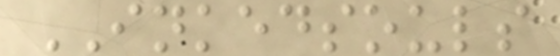INKEDSOULS
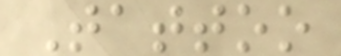Tattoo
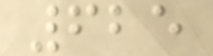625
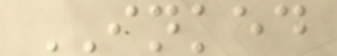INKED
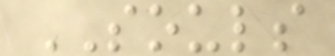SOULS
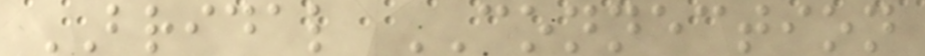BRIDAL CONNECTION
